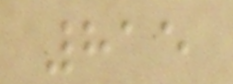815
